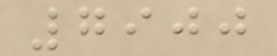7900
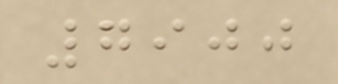7900
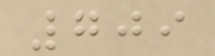709
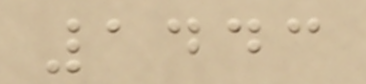1443
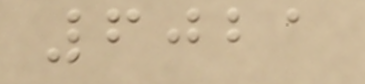6021
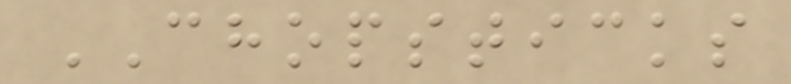CHOPSTICKS
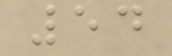54
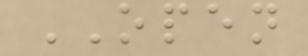OPEN
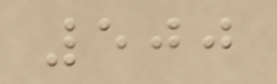500
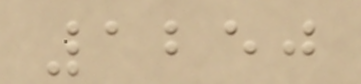1250
